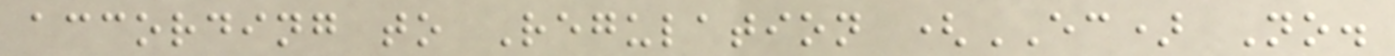according to Regulation (EC) No.
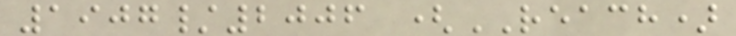1907/2006 (REACH)
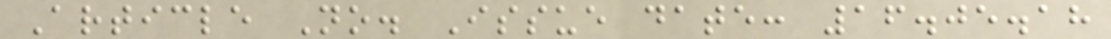Article No. Issue date: 16.05.18
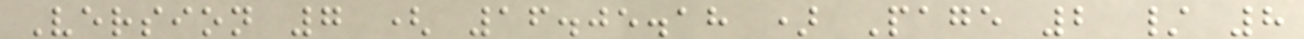Version 7 ( 16.05.18 ) Page 2 / 8
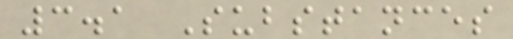3.1 Substances
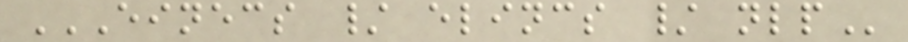EINECS / ELINCS / NLP
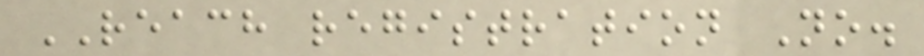REACH registration No.
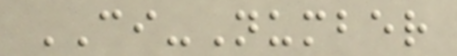CI-Number
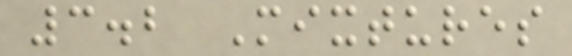3.2 Mixtures
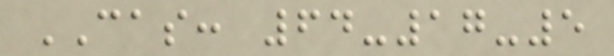CAS: 64-17-5
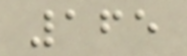165
